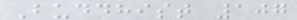Buddhist 107
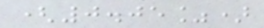(0.05%)
